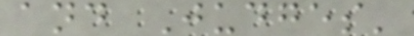and Judges'
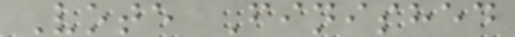Vote Finished
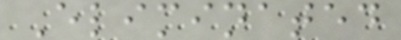Eliminated
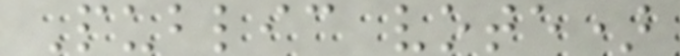Public vote)
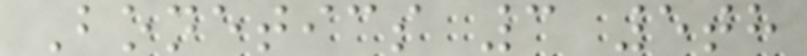Bonetics 3 5th
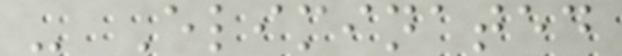- Eliminated
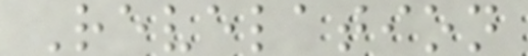Revelation
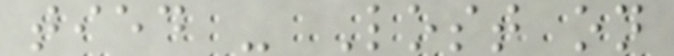tied - Lost on
